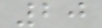20
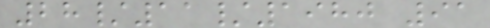28/11/1980 91
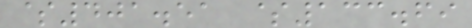$401.51 $133.69
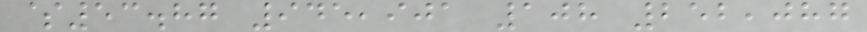$53.87 945,901 108 252,087
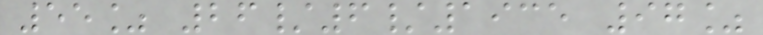55% 26/6/1935 97%
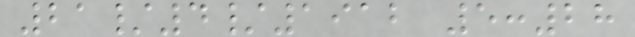21/4/1912 5:28
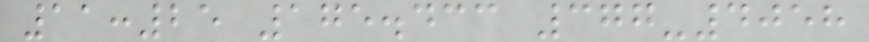11:25 175.433 377-4058
